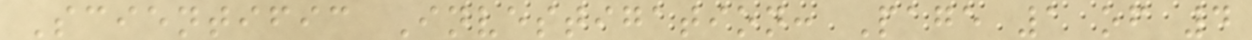Scientific Investigation: Page 1 of 4
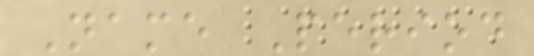Name Period
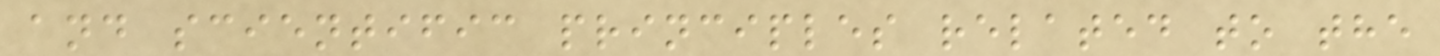and scientific principles related to the
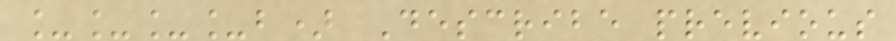____b) Describe previous
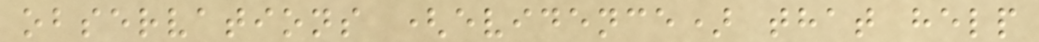observations (evidence) that help
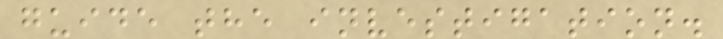guide the investigation.
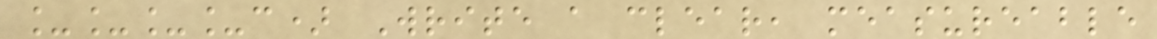____c) Write a clear, measureable
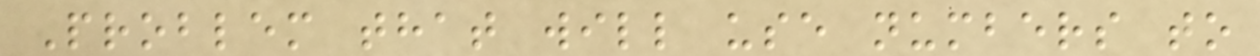Problem that will use numbers to
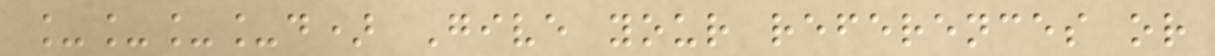____d) Give your references or
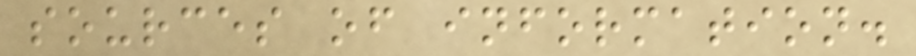sources of information.
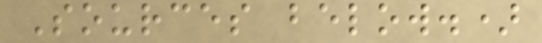Sources below.)
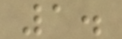1.
